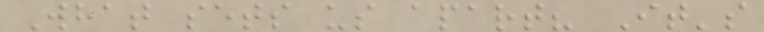What sets us apart? It's
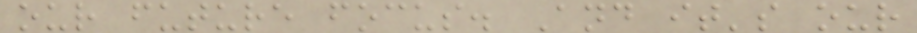our future focus. And it's our
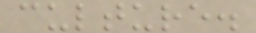culture.
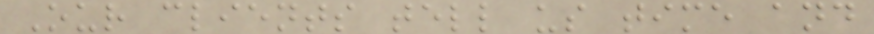Our clients tell us time and
